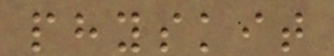physkit
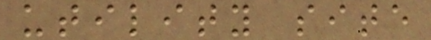utility site
